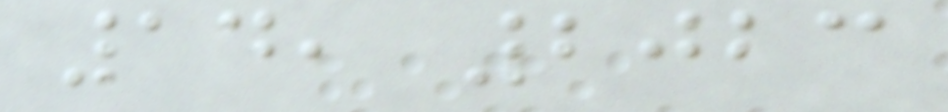14, 2023
